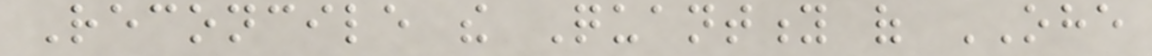Reconcile the Quantity of OHE
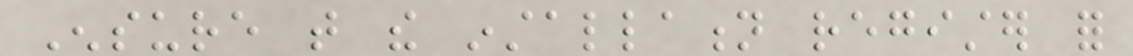Ensure that the installation register for
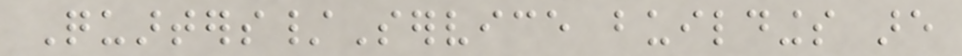Quarters/Service buildings are
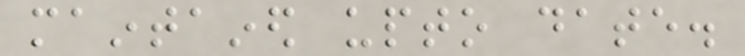maintained upto date.
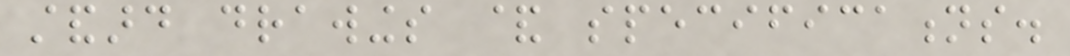standard drawings & specifications.
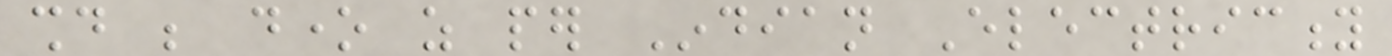should be done as per Indian Electricity
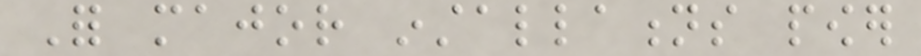For major installations power
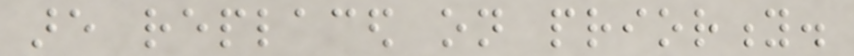are replaced on priority.
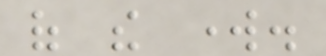of the work.
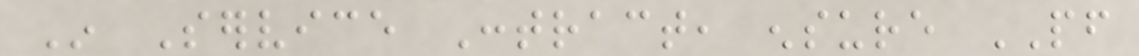In Service Contract, ensure PF
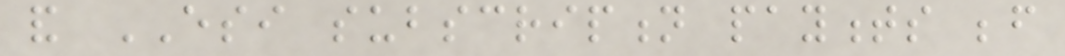and ESI subscription payments before
